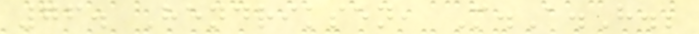76. Hendriksen, M.A.H.;
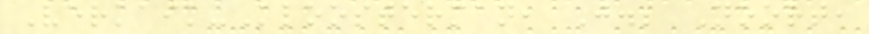Verkaik-Kloosterman, J.; Noort,
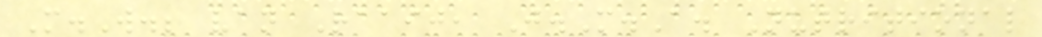M.W.; van Raaij, J.M.A. Nutritional
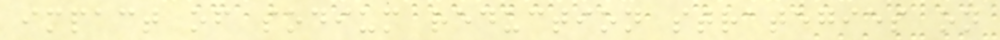impact of sodium reduction strategies on
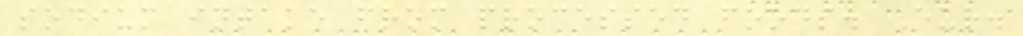sodium intake from processed foods. Eur.
